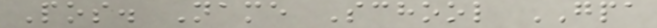Pos. Name School GPA
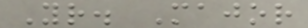Yr. Major
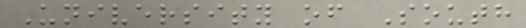University of South
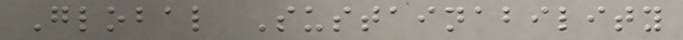Global Sustainability
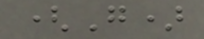(G)
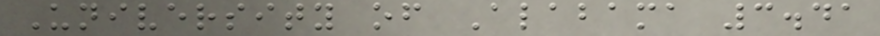University of Alabama 3.41
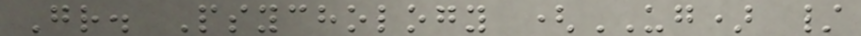Gr. Psychology (UG) /
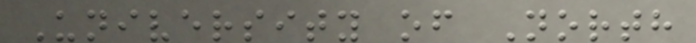University of North
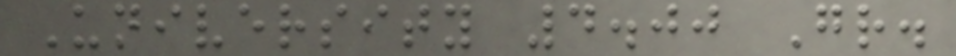University 4.00 Gr.
